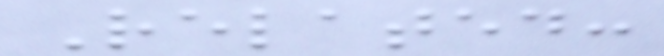Related:
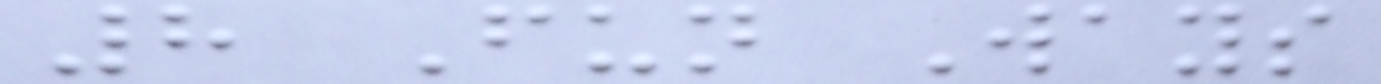8 Fun Ways
